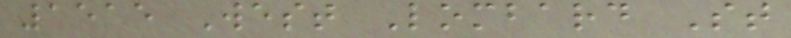1515 West Lombard St
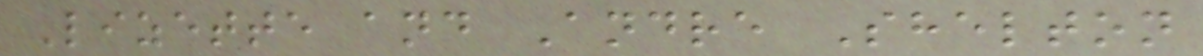Lizette and Andre Shelton
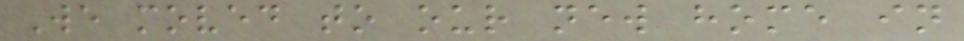We moved to our new home in
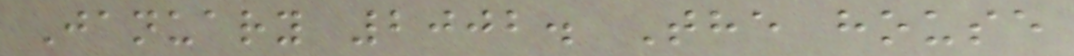January 2002. The house
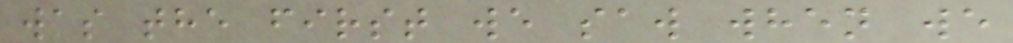was the first we saw when we
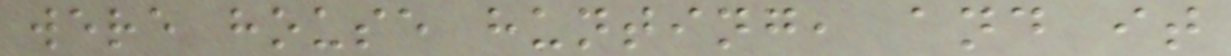were house hunting, and it
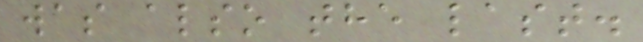was also the last.
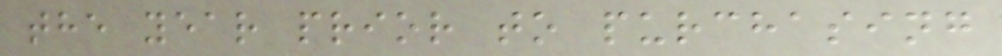the year prior to purchasing
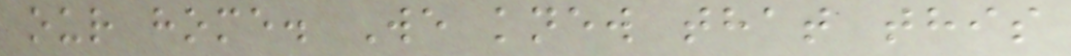our home. We knew that this
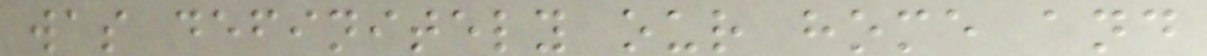was definitely our home and
